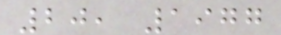20, 1977
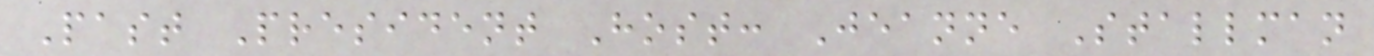Past President Host: Jeanne Stallman
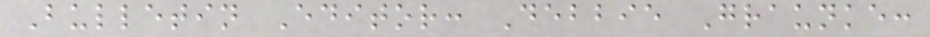Bulletin Editor: Debbie Graunke:
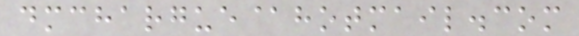dmchargue@hotmail.com
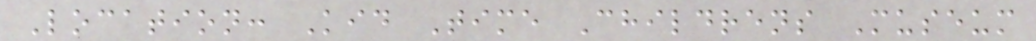Location: Kid Time Childrens Museum
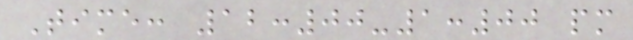Time: 12:00-1:00 pm
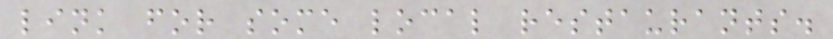link for some local restaurants.
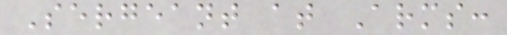Sergeant at Arms:
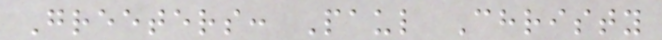Greeters: Paul Christy
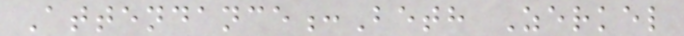Attendance:Beth Zerkel
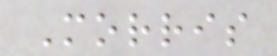Morris
